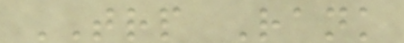TRP Rank
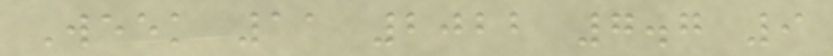Week 11 2022 7.7 9
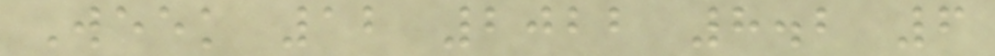Week 12 2022 8.2 6
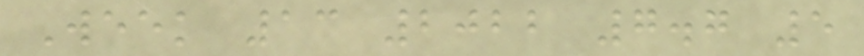Week 13 2022 7.7 5
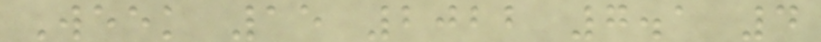Week 15 2022 7.1 4
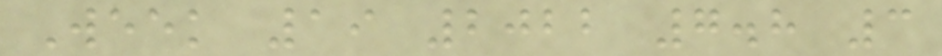Week 19 2022 7.8 3
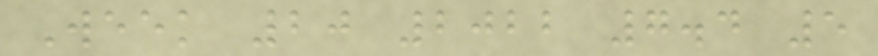Week 20 2022 7.4 5
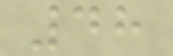48
